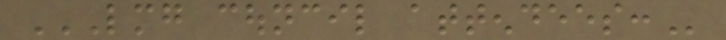LMG COUNCIL ATTENDEES:
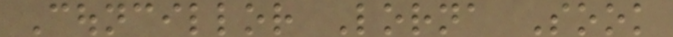Councillor Lorna Sook
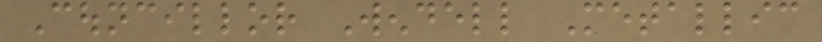Councillor Wendell Metallic
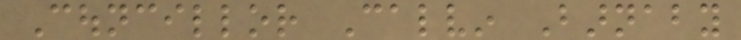Councillor Calvin Barnaby
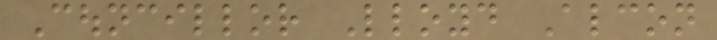Councillor Lloyd Alcon
